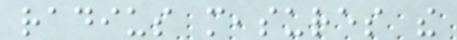radius measures the
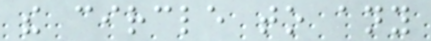the circle to any
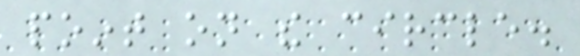point on the circle.
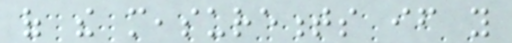of the measurements if you
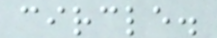circle.
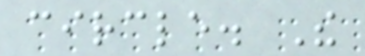circle. The
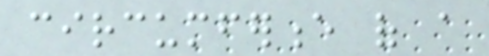circumference of a
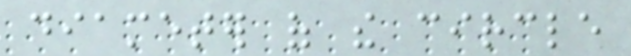diameter of the circle
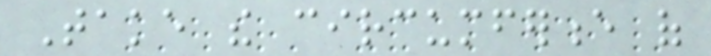Take the circumference of
